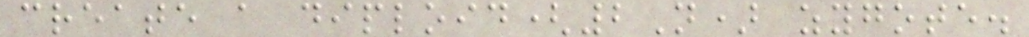create a diploid(2N) zygote.
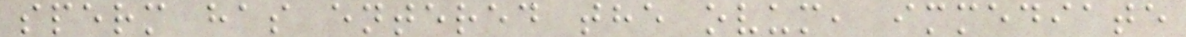sperm has entered the ovum, immediate
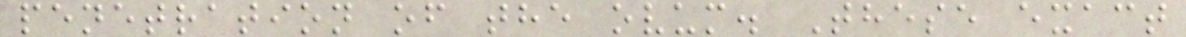penetration of the ovum. These exact
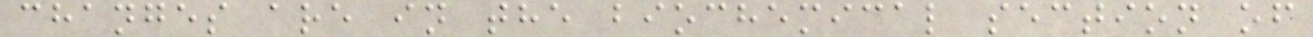changes are in the biochemical section of
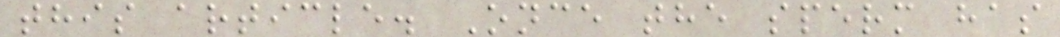this article. Once the sperm has
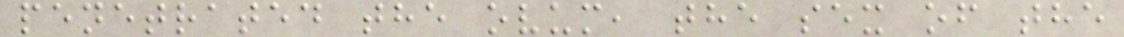penetrated the ovum, the sex of the
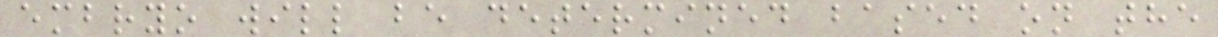embryo will be determined based on the
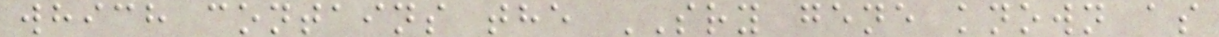which contains the SRY gene known as
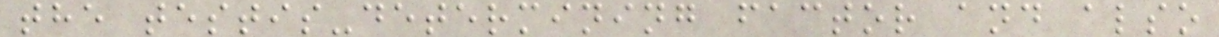the testis-determining factor and also
